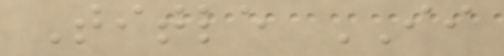Title II
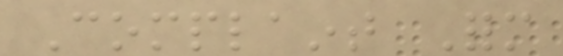Complaint Form
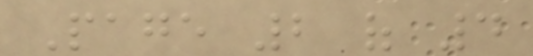Page 2 of 4
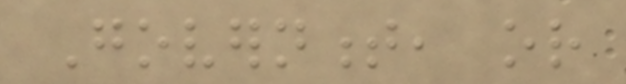Government, or
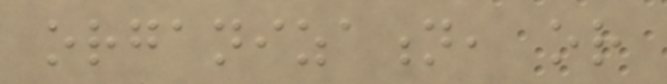organization, or
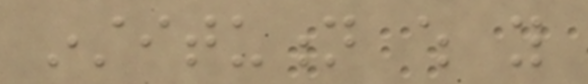institution which you
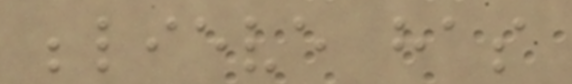believe has
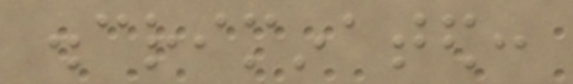discriminated:
